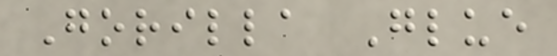Gorilla Glue
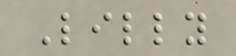Lilly
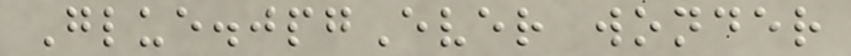Glue.jpgEver wonder
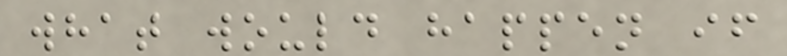what would happen if
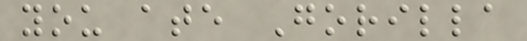you ate Gorilla
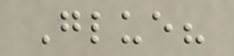Glue?
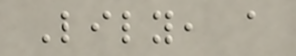Lily, a
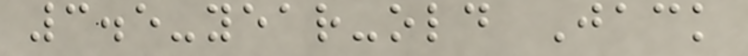3.5-year-old Jack
